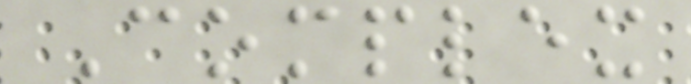Complex
